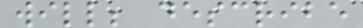will; describe
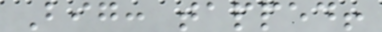Big: tapped!
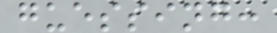guessing:
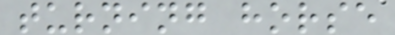turning horse
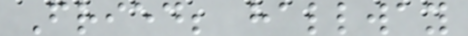Fried; hallway
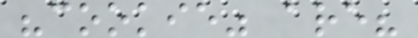"cookie" are?
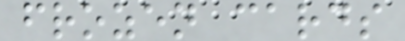frozen cards
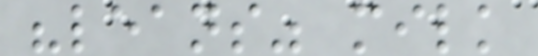"leans" milk
